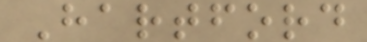Hartford
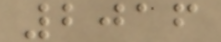2016
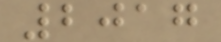2017
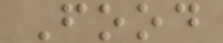Food
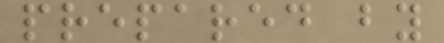prepared by
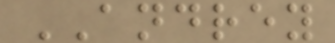ANDREY
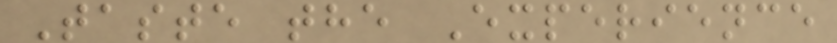Taste the Experience
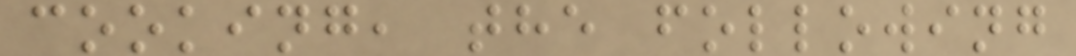cooking, the following
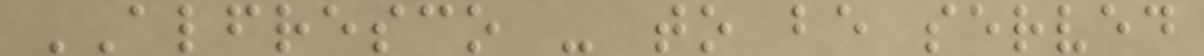ALFRESCO - to be served
